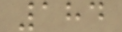184
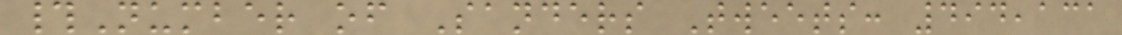#Number of Sanders Tweets: 494,131
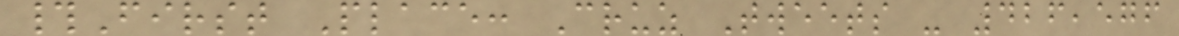#First Place: Cruz Tweets - 426,576
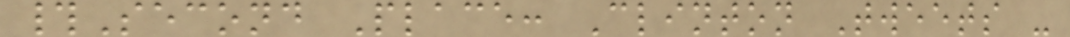#Second Place: Clinton Tweets -
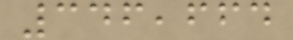346,664
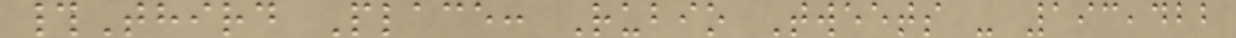#Third Place: Rubio Tweets - 193,422
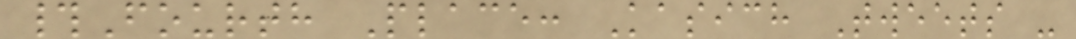#Fourth Place: Kasich Tweets -
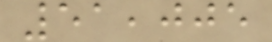51,005
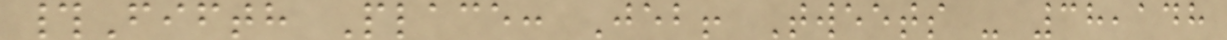#Fifth Place: Jeb! Tweets - 38,148
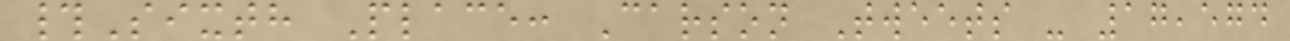#Sixth Place: Carson Tweets - 17,574
